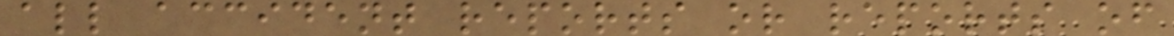all accident reports or reports of
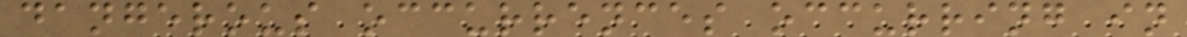dangerous occurrences occurring in
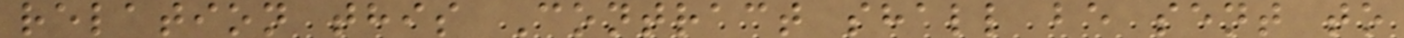relation this Contract shall be sent to
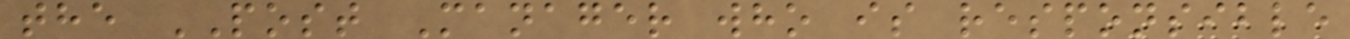the POST Manager who is responsible
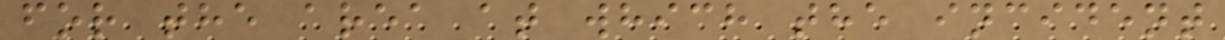for the area at which the incident
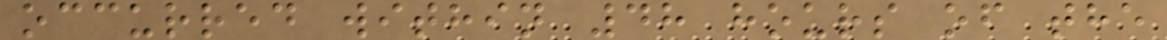occurred within 48 hours of the
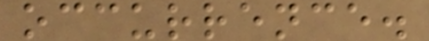occurrence.
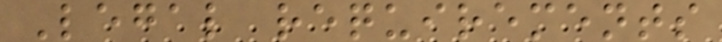Legal requirements
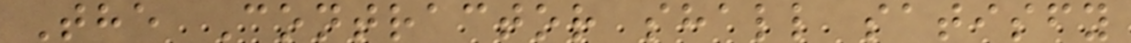The Contractor shall satisfy
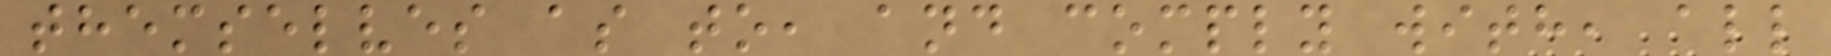themselves as to, and comply with, all
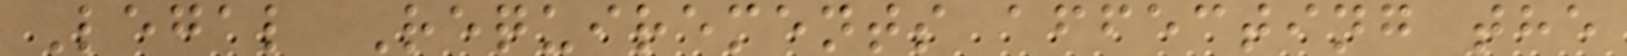Legal Requirements affecting the
